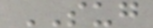SUG
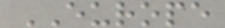EUROPE
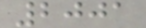2001
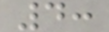4:
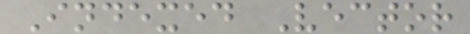Indexed Vector
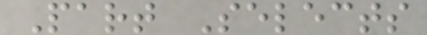Part Selects
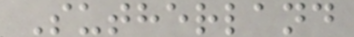Sutherland
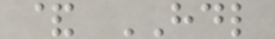& HDL
